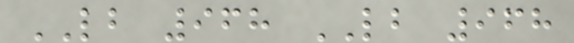LB 968 LB 968
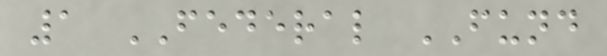1 FEDERAL FUND
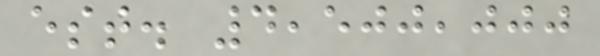est. 4,500,000
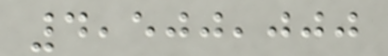4,500,000
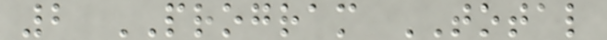2 PROGRAM TOTAL
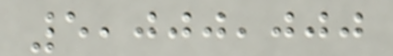5,000,000
